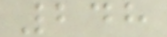248
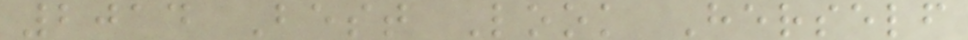2014 Best Look Herself
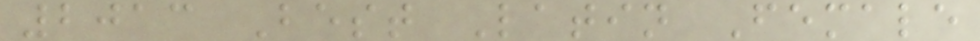2013 Best Latin Female
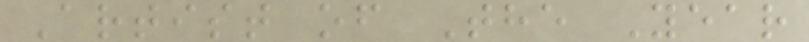Artist of The Year
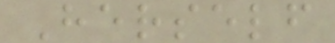Herself
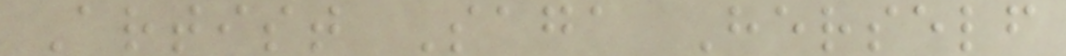Artist Saga Herself
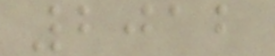2012
